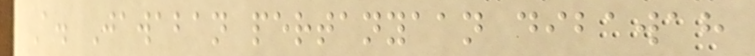A. Jawaban pertanyaan dibawah
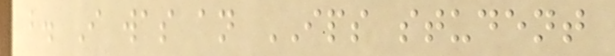b. I was an IPS student
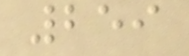259
